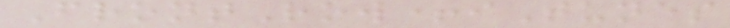FrontRow+iTunes
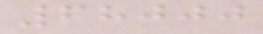68000
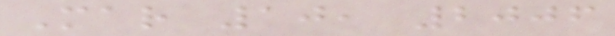Mar 10, 2006
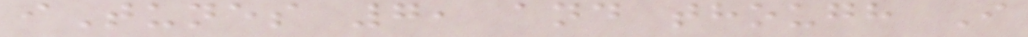iTunes 7, and though I
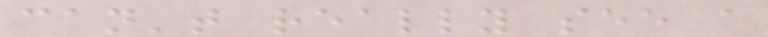can't really see a
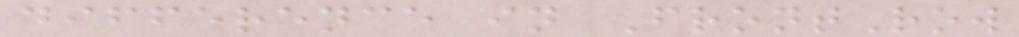difference in FrontRow
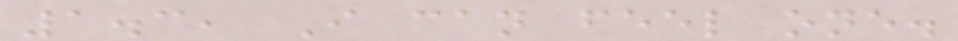1.3, I can feel one.
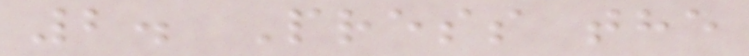2. Press the
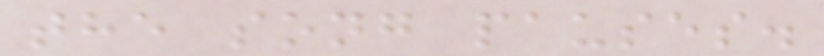the song pauses.
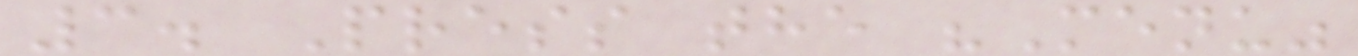3. Press the "Menu"
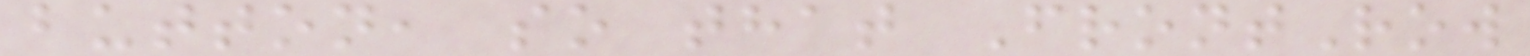button, so that FrontRow
